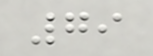79
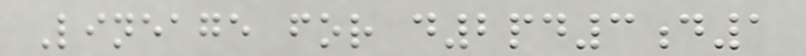Lineage for d2pd3d1
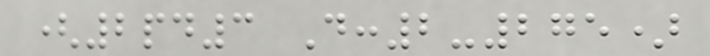(2pd3 D:2-275)
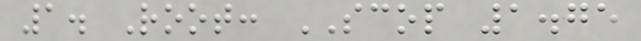1. Root: SCOP 1.75
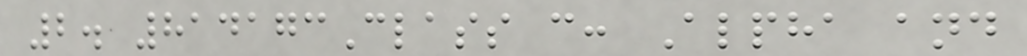2. 814173Class c: Alpha and
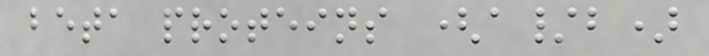beta proteins (a/b)
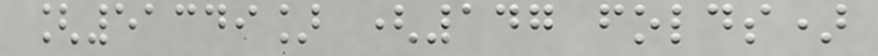[51349] (147 folds)
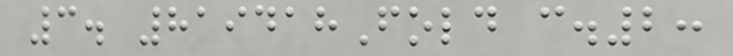3. 819418Fold c.2:
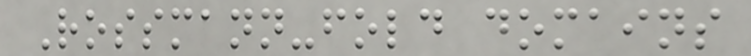Rossmann-fold domains
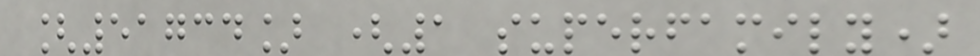[51734] (1 superfamily)
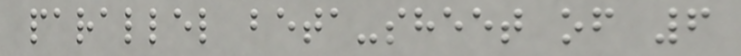parallel beta-sheet of 6
